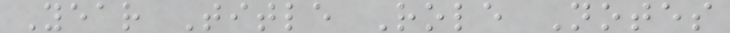Year Title Role Notes
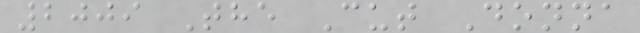2009 The Cut Donna
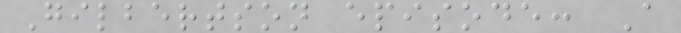Gilbertson episode: A
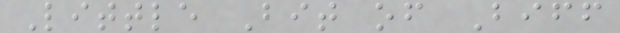Little Bit of Biff
